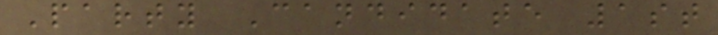Party Candidate 1st
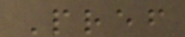Pref
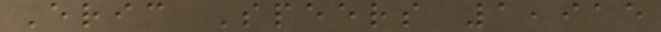Eric Speers 1,915
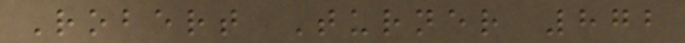Robert Turner 872
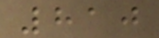810
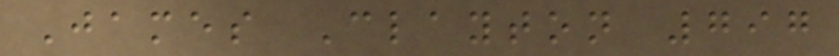James Clayton 797
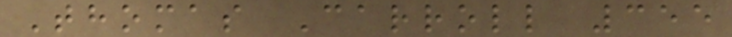Thomas Carroll 355
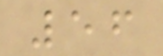56
